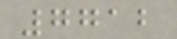7712
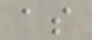as
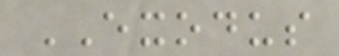EXODUS
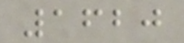1620
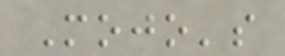Mojo's
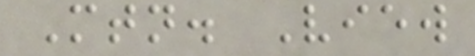Mtn. View
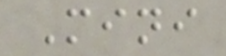Mini
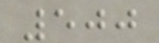500
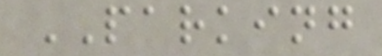PARKING
